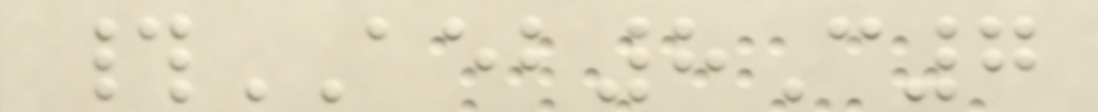#AEB8C7
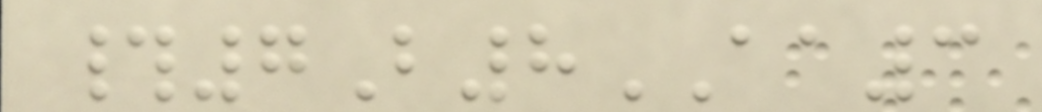#7B8AA3
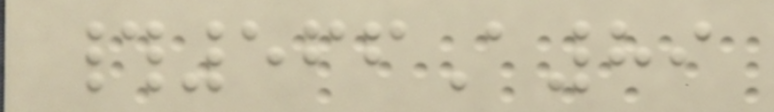#566A89
